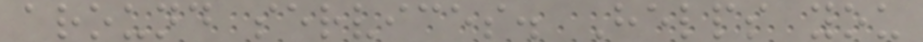around services. Helps you
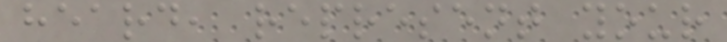heard, represent your
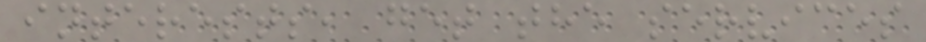interests, get the services
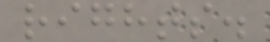rights.
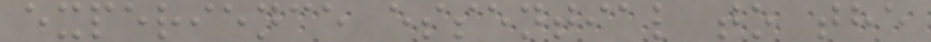experience essential to the
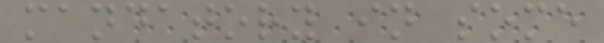mandatory in some
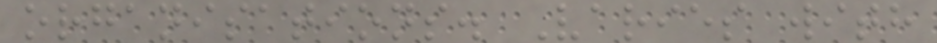organisations. Varies with
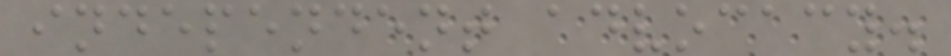independent advocacy.
